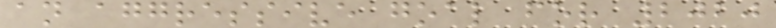an aggressive goal for 2020
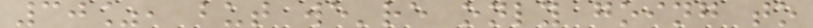30%, but we're only going to
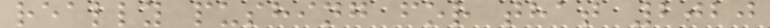really pushing for that 2020
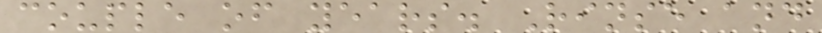couple of years. Rinse and
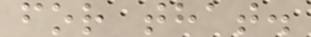for that.
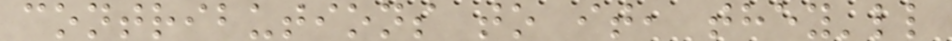contributions to it, they'll
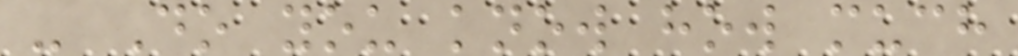- Do you know how much
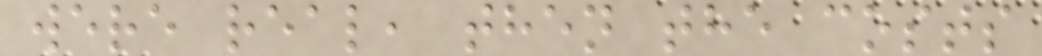were real, then the costs
